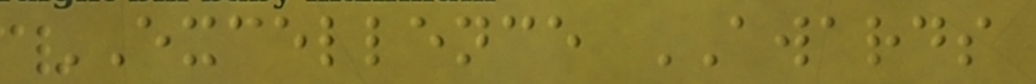EXCELLENCE AWARDS
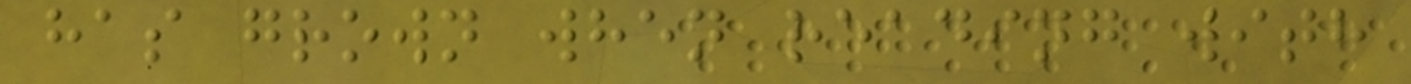has grown when reading with
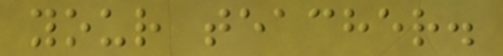your teacher.
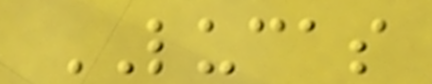LUCAS
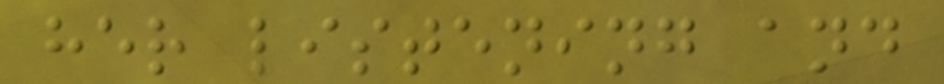her listening and
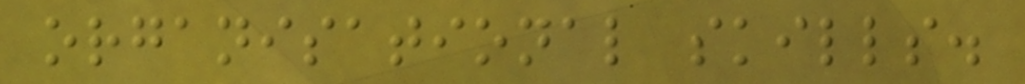organisational skills.
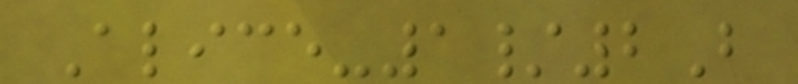Alice-1/2B
